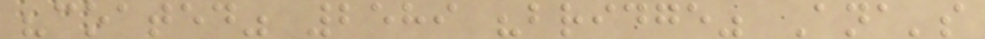"coated" 2589 "bridge" Ana's
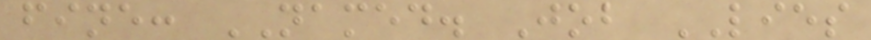fine: NAMED. Job LIES
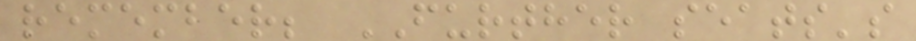remember; FURTHER seats's
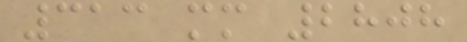313 mm 2808
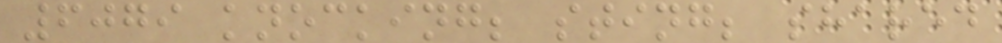6079 knocking; sting; shared
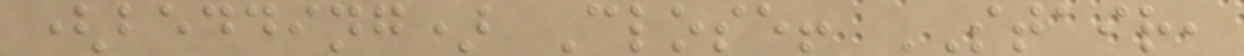(bedding) Close! STAIR,
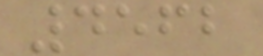4562
